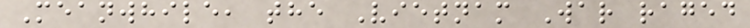Meanwhile, the Vietnam War raged
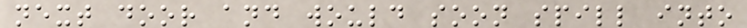next door and would soon spill into
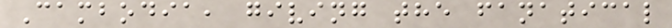Cambodia, giving the fanatical
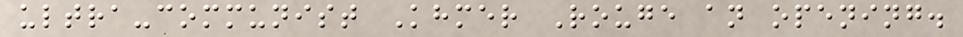ultra-communist Khmer Rouge an opening.
